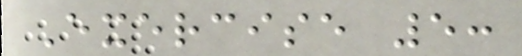Exercise 5:
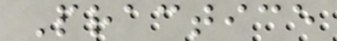Practice
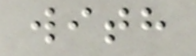with
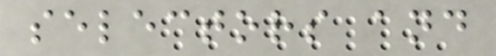selectors and
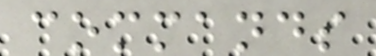commands
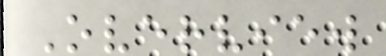Overview
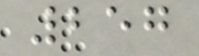257
